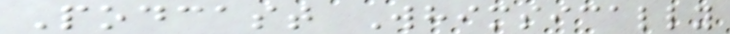Podcast Whimsically
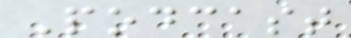Podcast
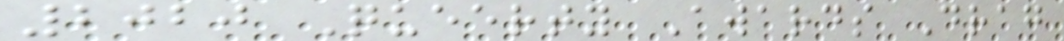2020 Queerty Awards Drag
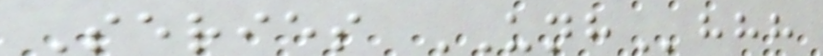Series UNHhhh
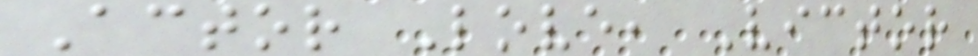Actor Love, Victor
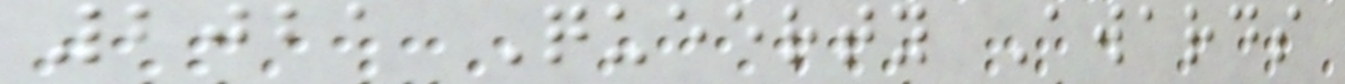2021 Queerty Awards
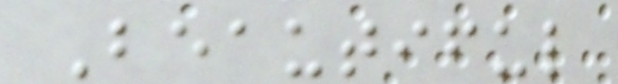Beautiful
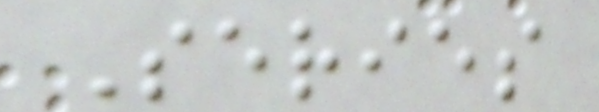Series
